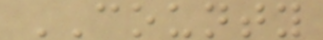COUNTY
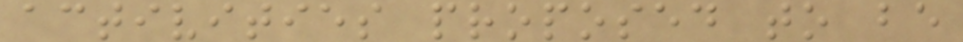activities proposed to be
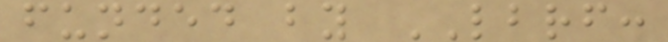funded by LBRF:
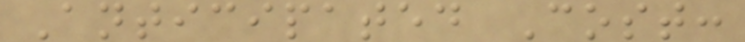Anticipated Cost:
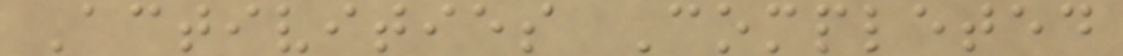Activities Completed
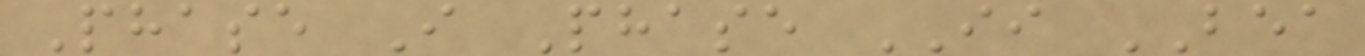Phase I Phase II BEA
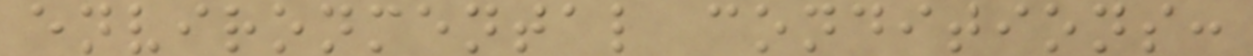environmental conditions:
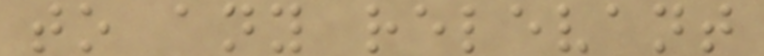to any relevant
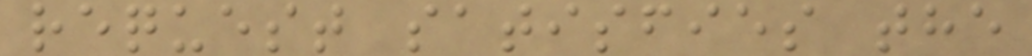request satisfies the
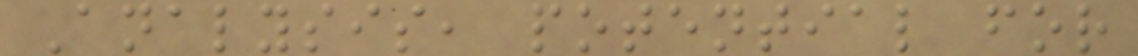Analysis, potential for
